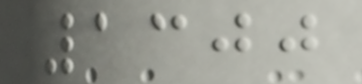1300
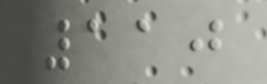110
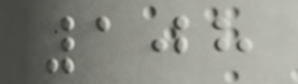108
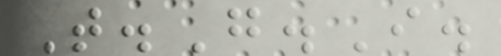T.G.I.
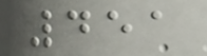451
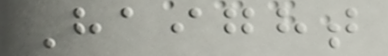Haight
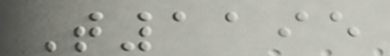T1195
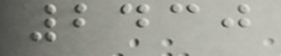2430
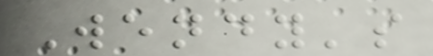Wendy's
